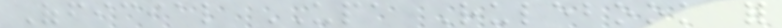Official UPA Rulebook for
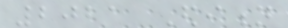2021 Edition
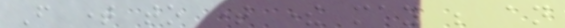From time to time there may be an
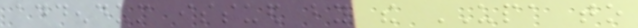addendum issued by the UPA to
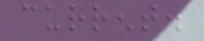current.
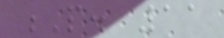P. 11
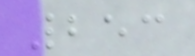253
